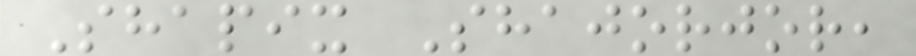Shapix Shajorjor,
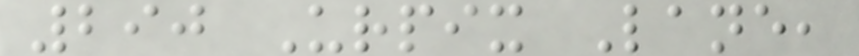290 Urpix Lane,
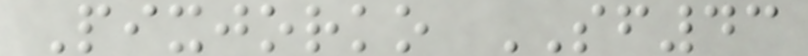Pixjorko SF43
